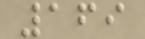169
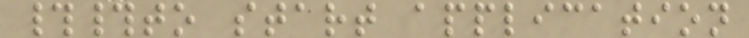##to start application
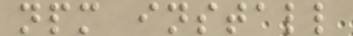npm install
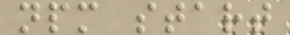npm start
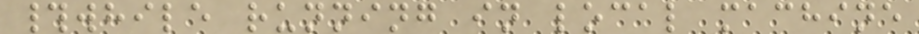#while running in local machine
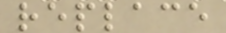replace
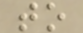to
